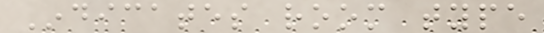Indicates room type
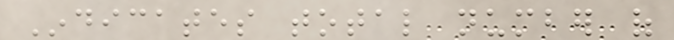Indicates total number of
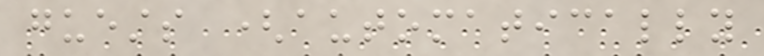guests (automatically
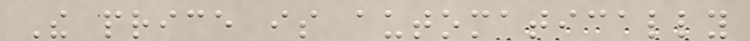The price is automatically
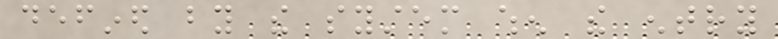defined by the system when the entry
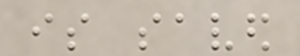is saved
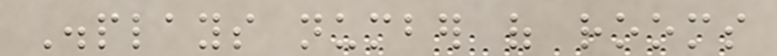Displays number of rooms
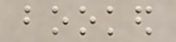booked
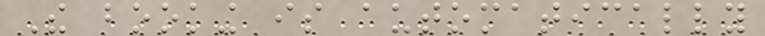The booking is automatically
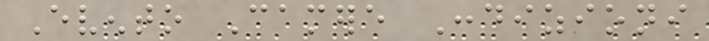Evento Camere Condizioni
